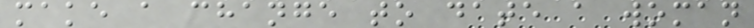make a change to date a woman
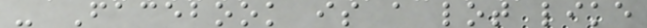- Facebook is a lot like
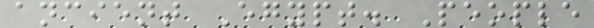ancient Egypt. People
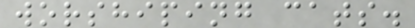worshiping cats.
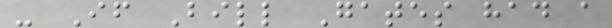- If Bill Gates had a
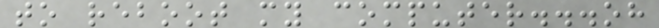to reboot my computer...oh
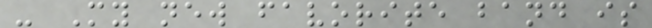- My new favorite band is
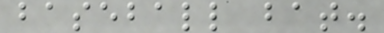baseball bat.
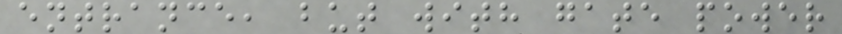entrance, but with gate power
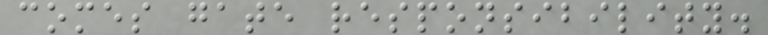comes gate responsibility.
